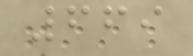669
